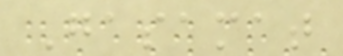Gasamat
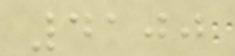4100
